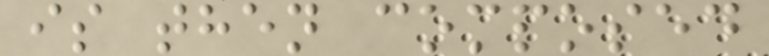is then composed
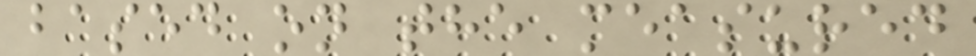based on the measured
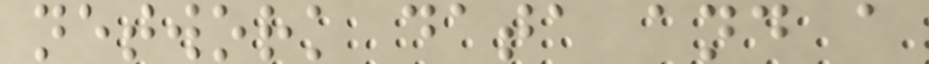network data and a
